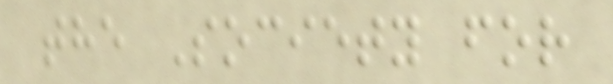the Society for
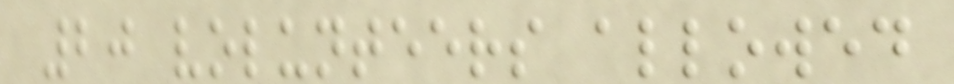20 volunteers allowed
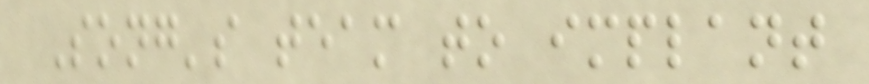Song's team to implant
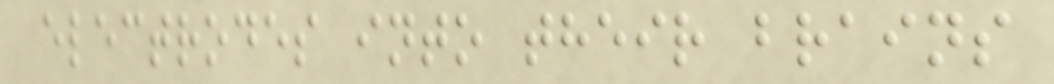electrodes into their brains
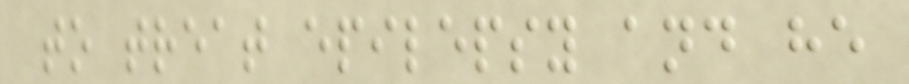to treat epilepsy and he
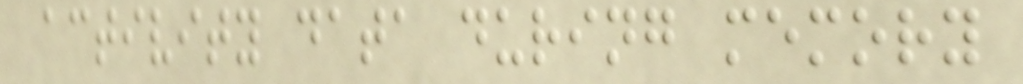activity data during memory
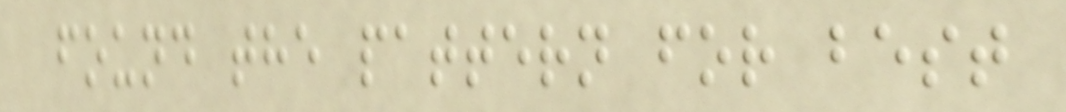found the pattern for best
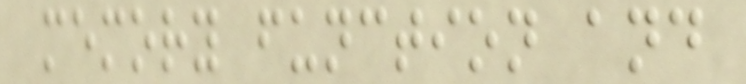memory function and
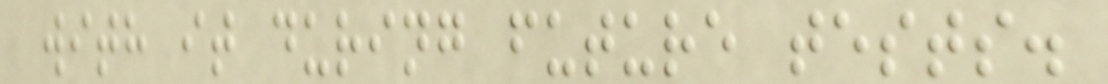with it during future tests.
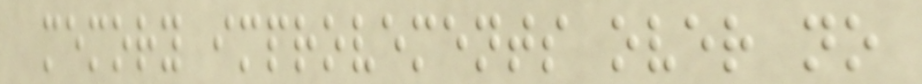memory improvements over no
